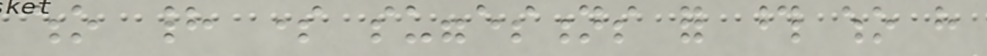who had some suggestions for those who have
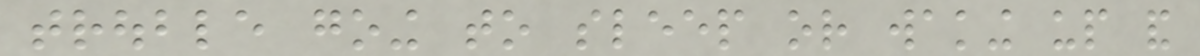trouble going to sleep or waking up and
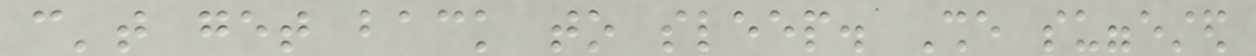can't get back to sleep. She suggested
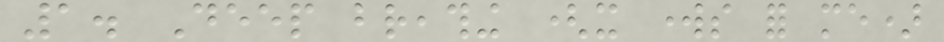1. Deep breathing (it works for me)
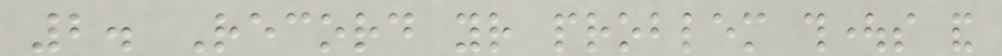2. Record your problem thoughts and
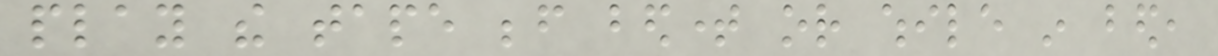play the tape before bedtime or while in bed,
